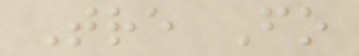Tre Fo
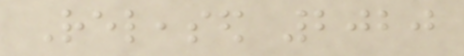Released 2020
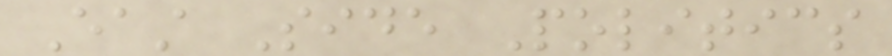East Side Politics
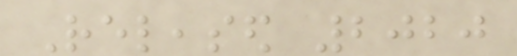Released 2020
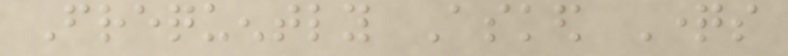Frequently Asked Questions
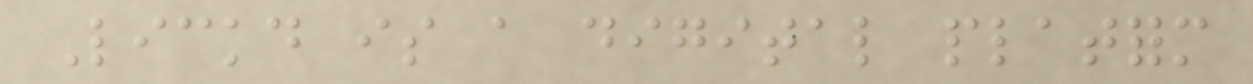Lickd is a digital platform
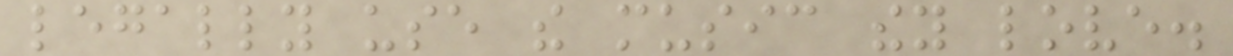legally use the music they love.
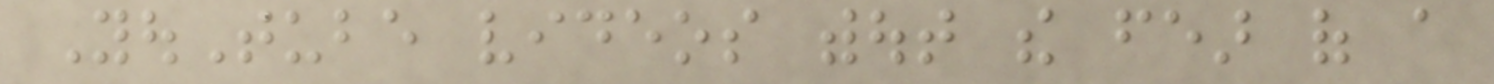YouTube videos without the fear of a
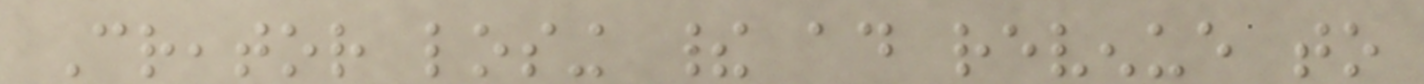Creator losing their ad revenue to
